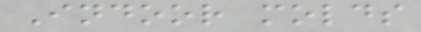Indoor molds
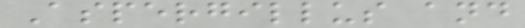Aspergillus and
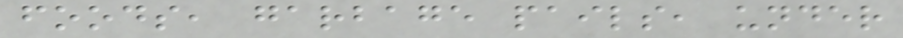foods, garbage pails, under
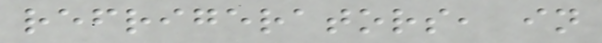refrigerators, in
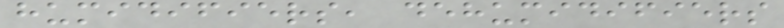humidifiers, dehumidifiers
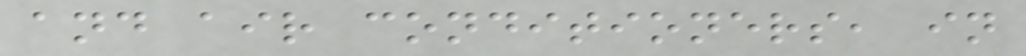and air conditioners, in
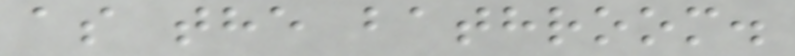as the bathroom.
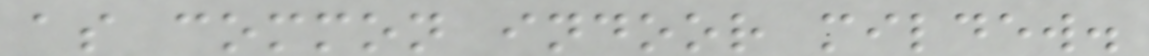as common indoor mildew.
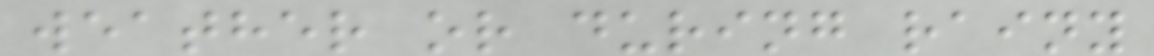weather or during rainy
